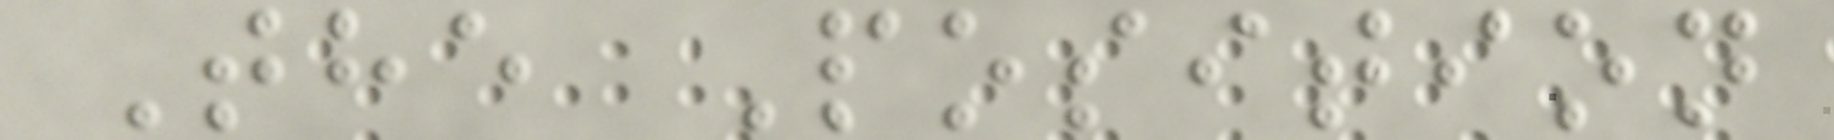The Position
